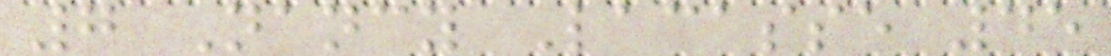7 Nancy Lacasse 45
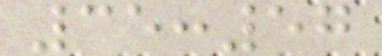35:57
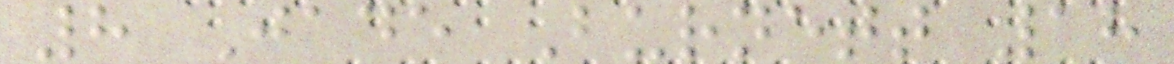8 Jade Burnett 18
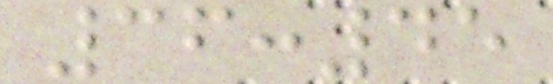36:45
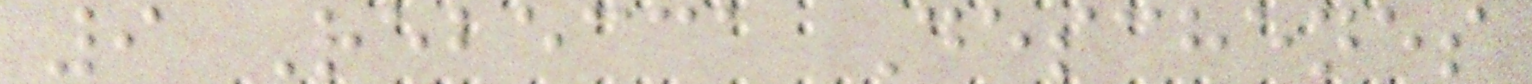9 Rebecca Deschenes
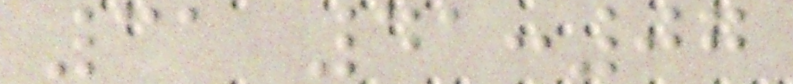31 41:07
